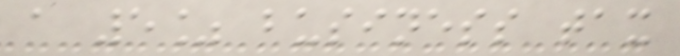a 5% business tax
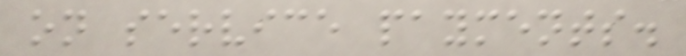on service payments.
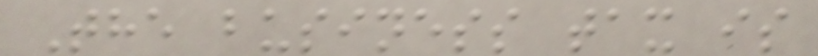The business tax is
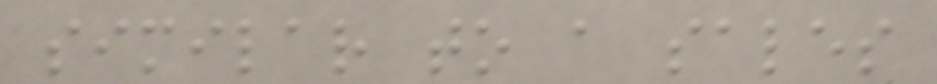similar to a sales
